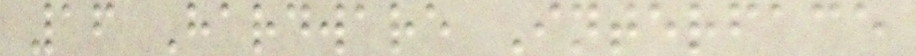16 Hardware Interface
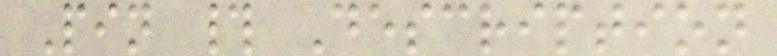Pin # Description
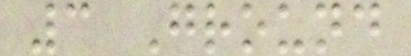3 Ground
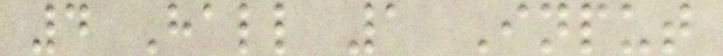4 Hall 1 Input
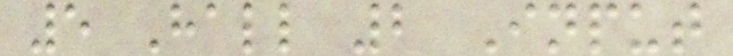5 Hall 2 Input
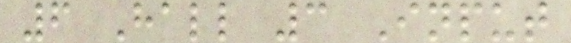6 Hall 3 Input
